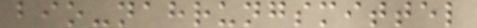bio-nahrungsmittel
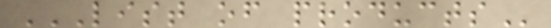LIST OF PRODUCTS
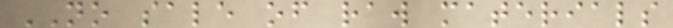NO sale of raw materials
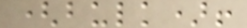(bulk)!
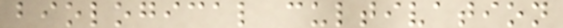biological cultivation
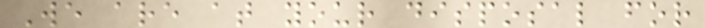We are at your disposal for
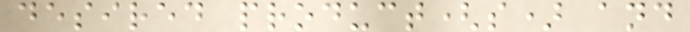desired product(s) and
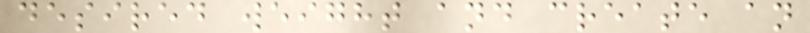desired weight and create an
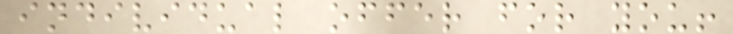individual offer for you!
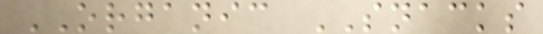ORGANIC SNACKS
